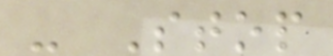- Stop
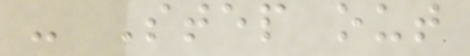- Step out
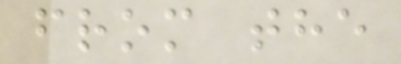from the
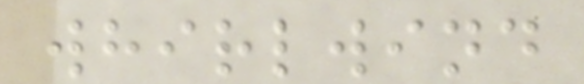whirlwind
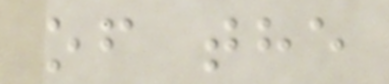of the
